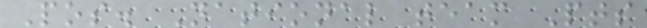Pos. National team Pts
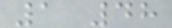1 48
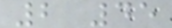2 45
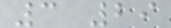3 29
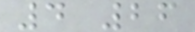4 26
